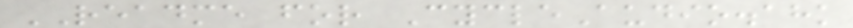README for CycleAudio.ahk
